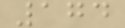174
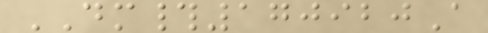DM#170920A
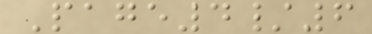Page4/6
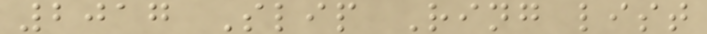2017 Slip Ring list
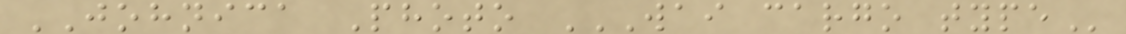JOHNICA Photo WAI CARGO TYPE
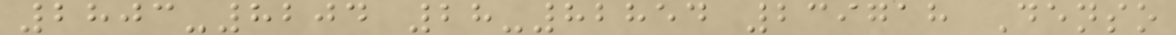2803-8204 28-82854 239718 Denso
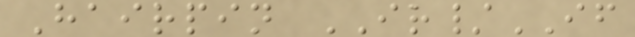Hairpin IR/IF
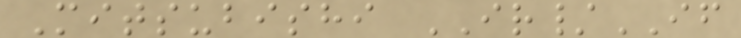Mitsubishi IR/IF
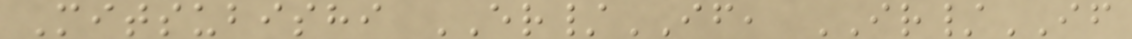Mitsubishi ER/IF, IR/IF
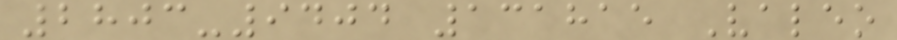2803-9404 131815 Valeo
